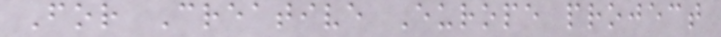For Creative Europe project
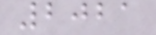2021
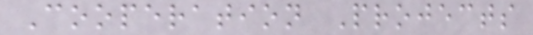Cooperation Projects
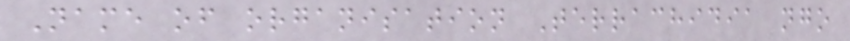Name of organisation Terrachidia ngo
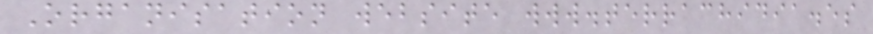Organisation website www.terrachidia.es
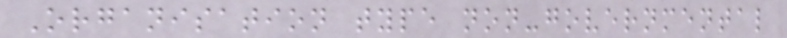Organisation type non-governmental
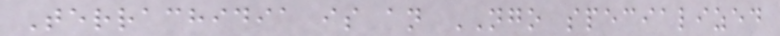Terrachidia is an NGO specialized
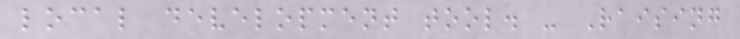local development tool. - Raising
